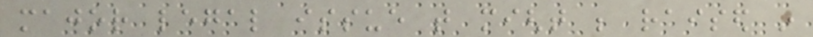major legal issue that might be raised in
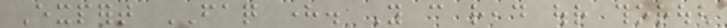Expert FAQ here. You can read our thorough
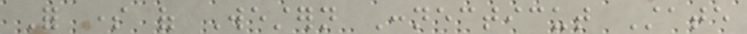For some of Western Connecticut State
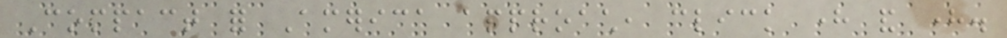Compact for America approach, click here and here.
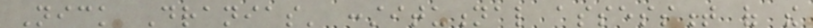Nick Dranias' constitutional assessment of the
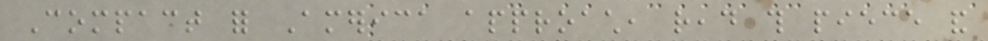Compact for America approach, read this piece and
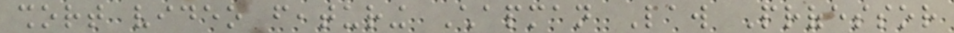short video featuring Chapman Law Professor
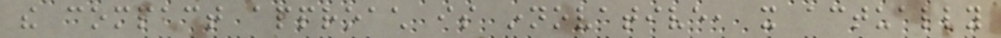the compact approach is innovative, it actually
